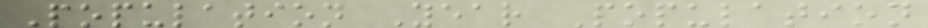Population Year Population
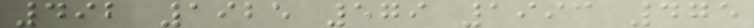492 1925 579 1993 475
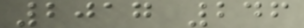2017 246
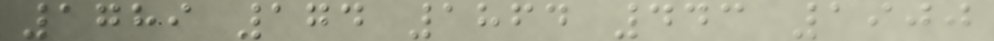1789 174 1864 443 1900
